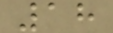18
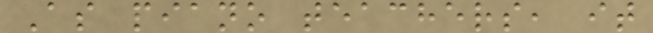As piano teachers, it
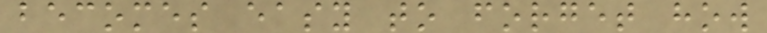becomes easy to forget how
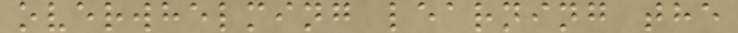overwhelming learning the
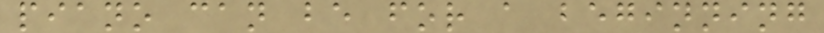piano can be for a beginning
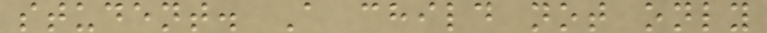student. A child not only
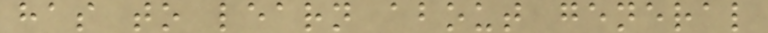has to learn about general
